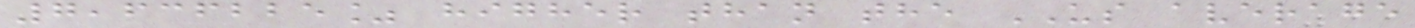7,636225% higher than the US average
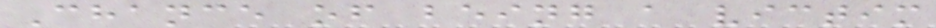Chance of being a victim
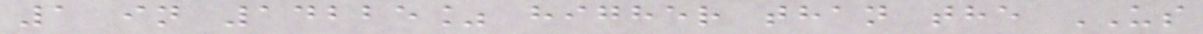1 in 14225% higher than the US
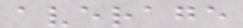average
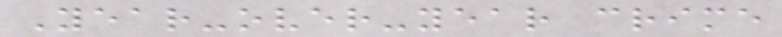Year-over-year crime
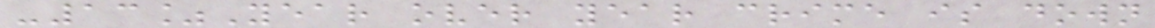-13%Year over year crime is down
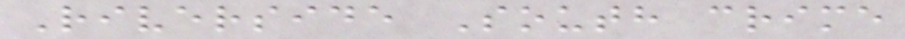Riverside South crime
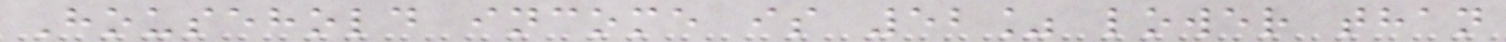Household income is 52% lower than
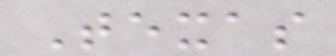Texas
